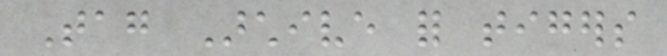Tag Archive for tigers
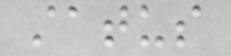status
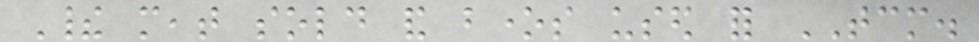Their meat sold and bones used for TCM.
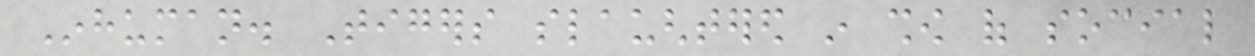Inhuman. Tigers slaughtered in show of social
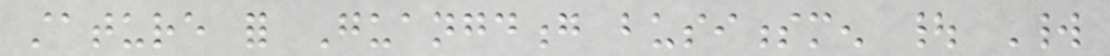stature for Guangdong businessmen | World
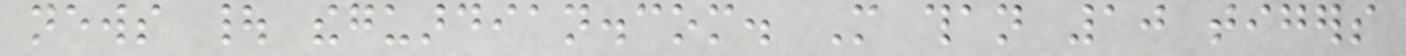news | theguardian.com. More than 10 tigers
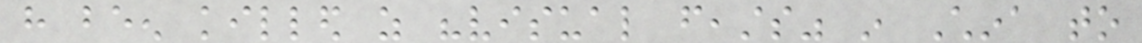have been killed as "visual feasts" in China to
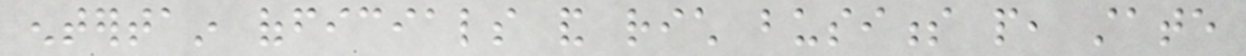entertain officials and rich business people, state
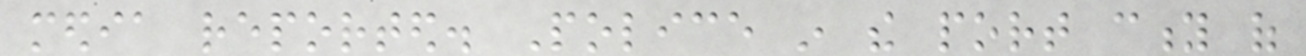media reported. Police in the port city of
